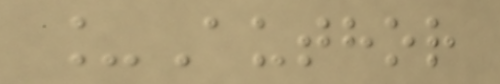_Author
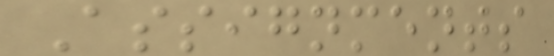Assignments
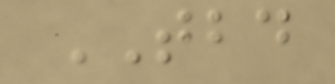TBD
